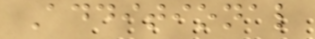Additional
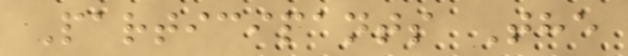Participants The
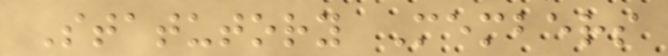Statutory Members
